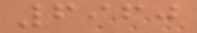6960
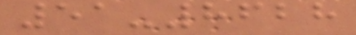51-8628
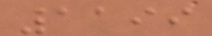1199
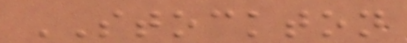STOCKTON
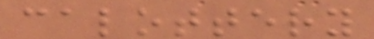calottery
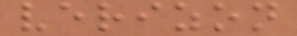verizon
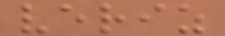veriz
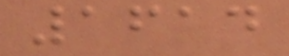1614
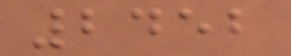2452
